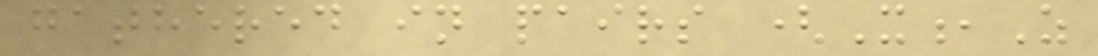gathered in pairs (X,Z
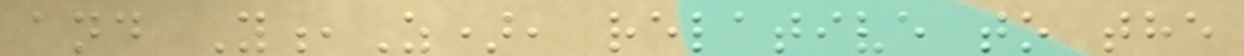and Y,Z), relative to the
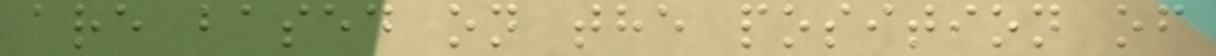are based on the position of
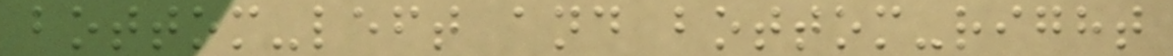bottom-left and bottom-right
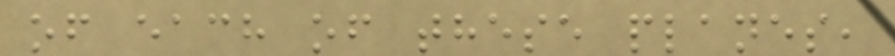of each of these planes,
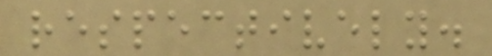respectively.
